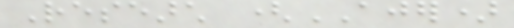Research (AJER)
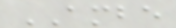AMBE
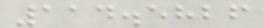114.5826
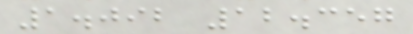1.092 12.357
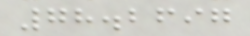78.2697
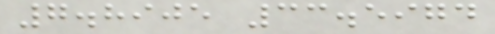7.8905 33.5974
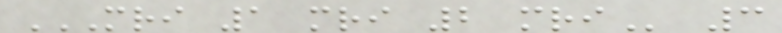MRI 1 MRI 2 MRI 3
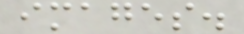images.
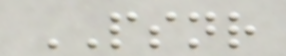PSNR
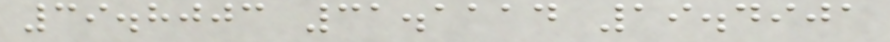39.8003 31.1114 19.4901
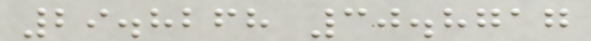29.8268 30.8717
